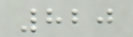820
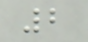2
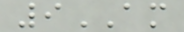9AM
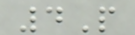4P
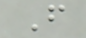F
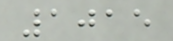1015
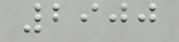2900
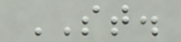ST.
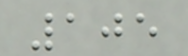105
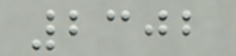2302
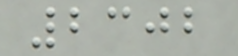2302
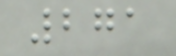271
